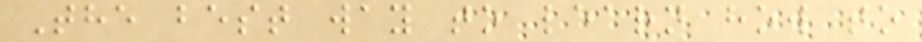The best way to learn how to
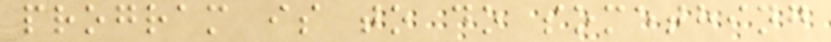program is to do something
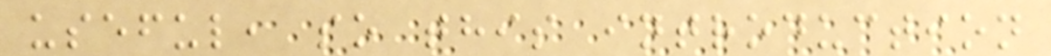useful, so this introduction
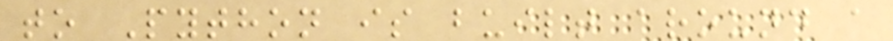to Python is built around a
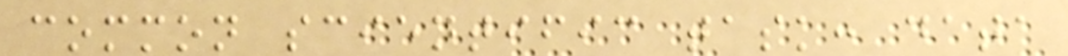common scientific task: data
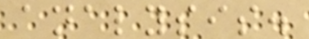analysis.
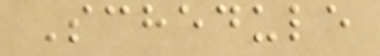Schedule
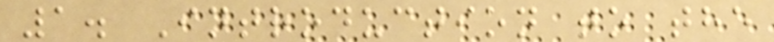1. Introduction to the
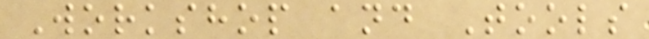Workshop and Tools
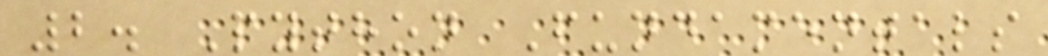2. Python Fundamentals
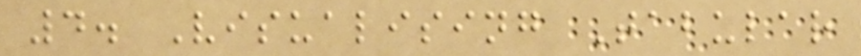4. Visualising Tabular
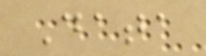Data
